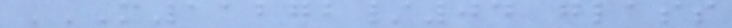M11272/04 GLASS
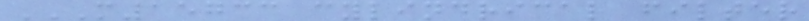M15733 CYLINDRICAL FILTER
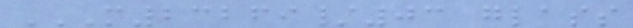M23269/03 GLASS
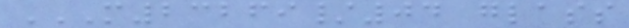M23269/04 GLASS
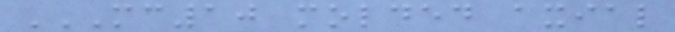MC10 MOLDED AXIAL
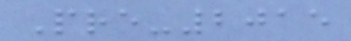Pre-2015
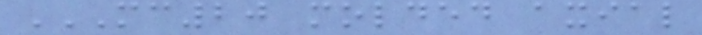MC20 MOLDED AXIAL
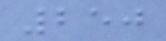250
